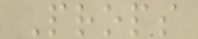Props
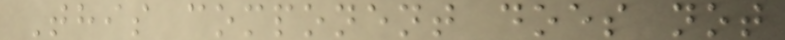This component does not
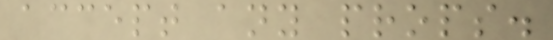accept any props.
